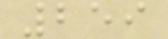259
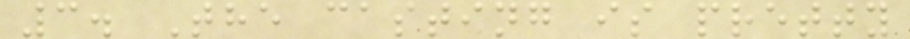3. The casting is pretty
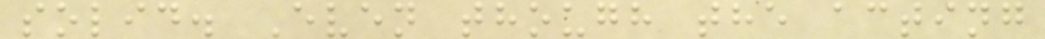solid. Even though the acting
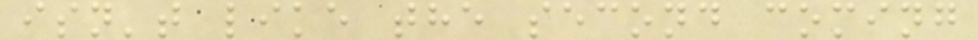isn't like the second coming
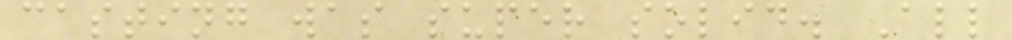casting was super solid. All
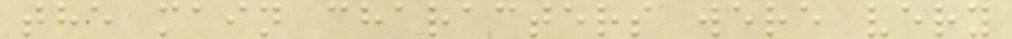the main characters were very
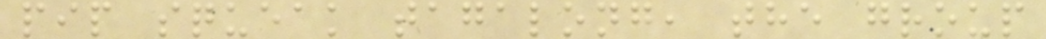pip squeak tagalong, the group
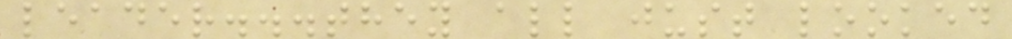leader...they all just looked
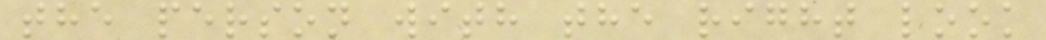the person with the right look
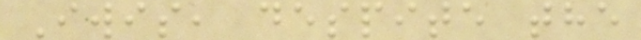Iwis, despite the
